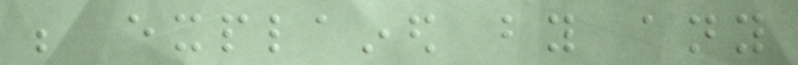be explained by any
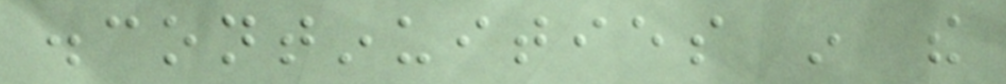discontinuities in the
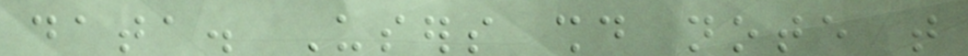data. Users should note that
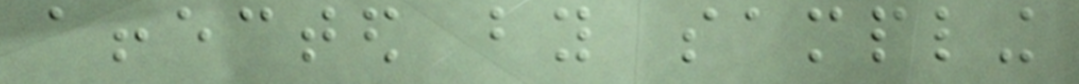affected by sampling
